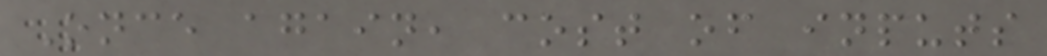Once again, cost of inputs
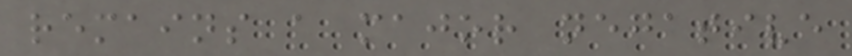remains a major negative
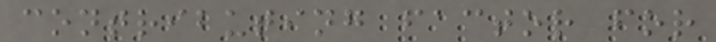contributing factor for
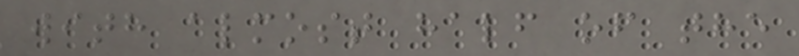with almost half of the
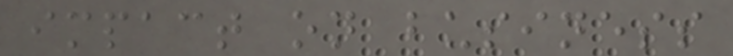impact on business
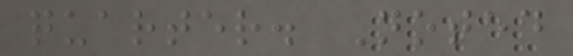quarter. Noted
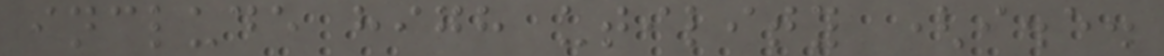include high utility (i.e.
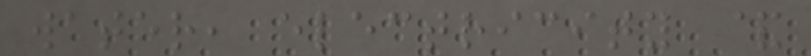water, electricity &
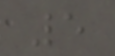5
